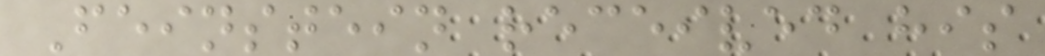Feinstein received his
